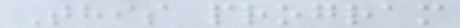This program
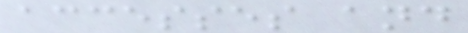accesses and
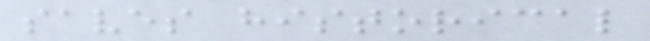saves historical
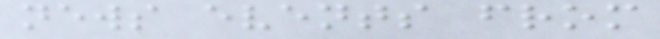news events from
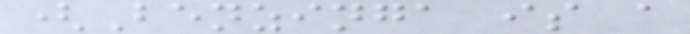(Benzinga is a
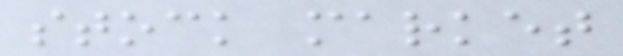stock market
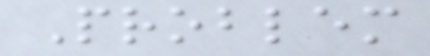Problem
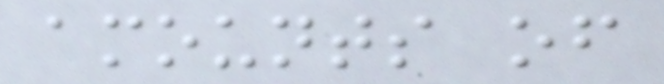amounts of
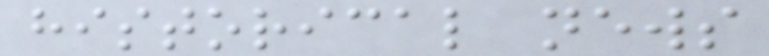historical news
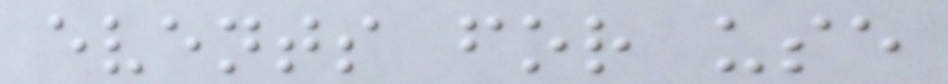events for use
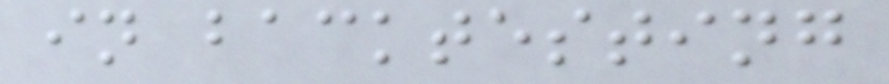in backtesting
